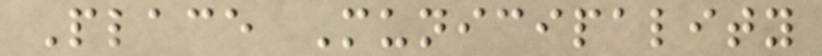Place Municipality
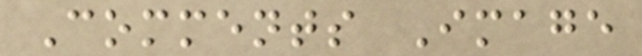Comments Image
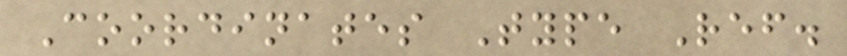Coordinates Type Ref.
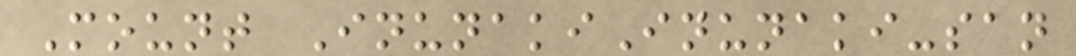Mount InunakiInunaki-san
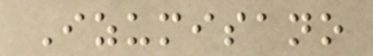Izumisano
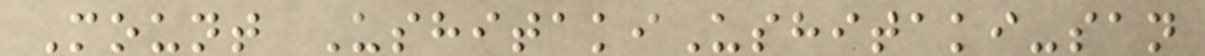Mount UshitakiUshitaki-san
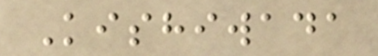Kishiwada
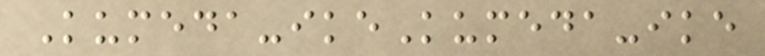Kumeda-ikeKumeda-ike
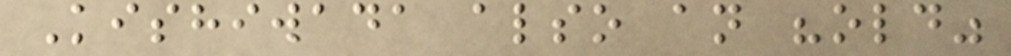Kishiwada also an "old"
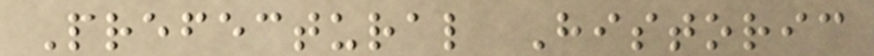Prefectural Historic
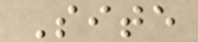Site
